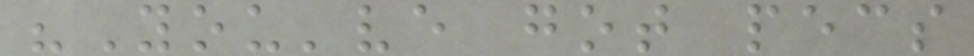"You've got pecs
